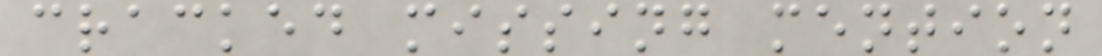cracked missing mention
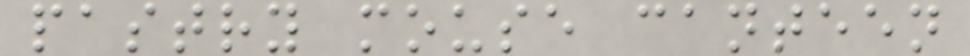pastry mouse canteen
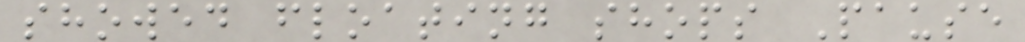showed floating shops Pause
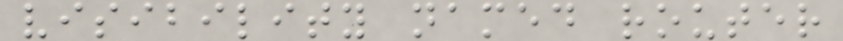visibility named router
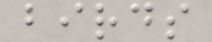birds
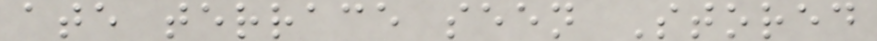ate terrace seen Stored
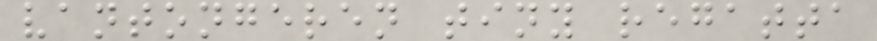vantongeren tiny regatta
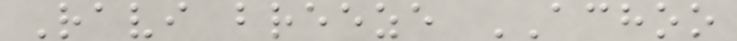Ravi breeze ACHOO
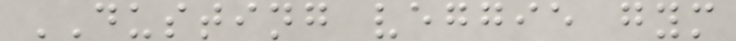DUSTING veggie gym
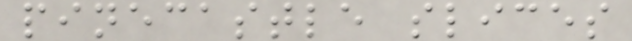pinecastle slices
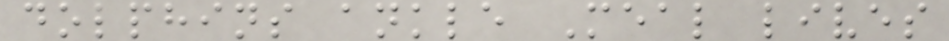dolphins ankle Meal lives
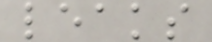leaks
